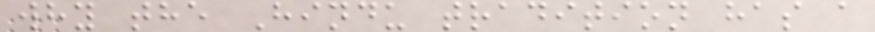why the Hindu tradition has a
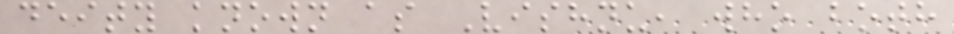deity known as Vishnu, who both
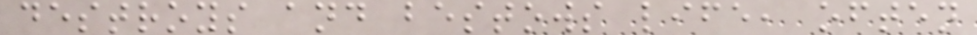destroys and bestows life, often
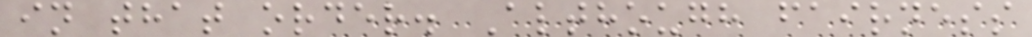in that order. Although fairness
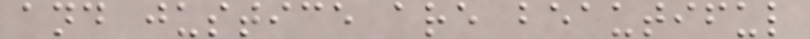and justice are beautiful
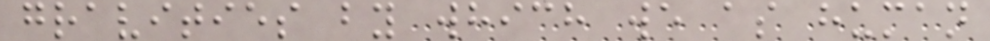gravities by which we as human
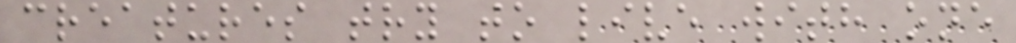creatures try to live with one
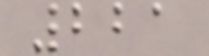221
